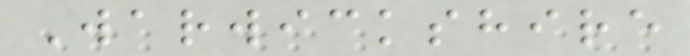Warwickshire
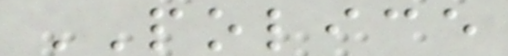POLICE
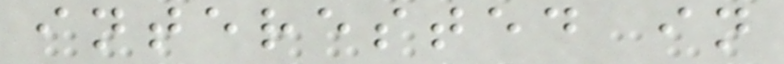interested in
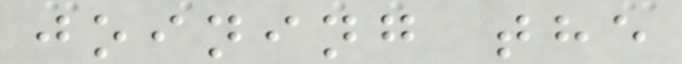joining the
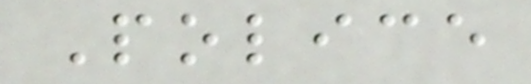Police
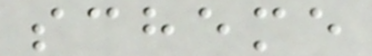scheme
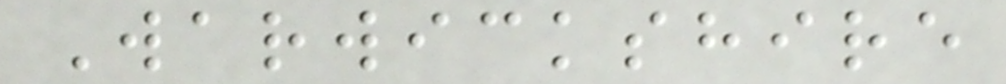Warwickshire
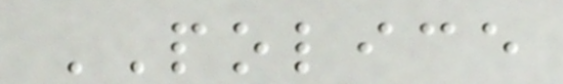POLICE
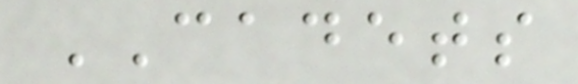CADETS
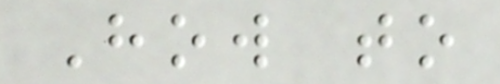How to
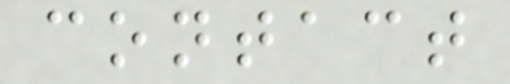contact
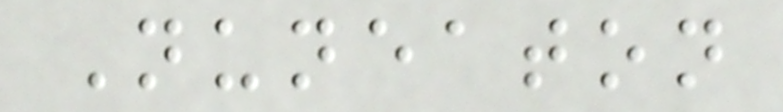Nuneaton
